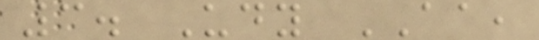3. Udy AA,
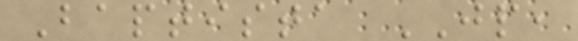Baptista JP,
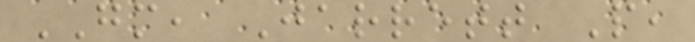GM, Jarrett P,
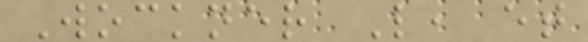Wockner L, et
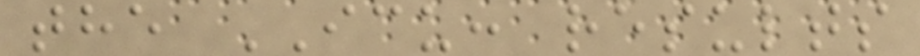the ICU: results
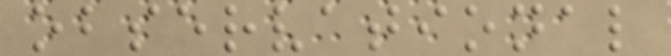observational
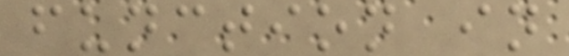function in
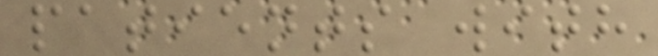patients with
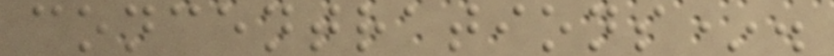concentrations*.
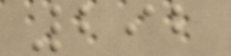292
